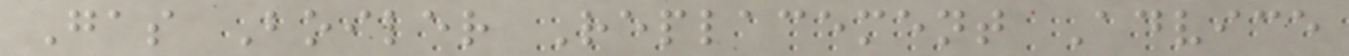Gas Boiler Replacement Advice
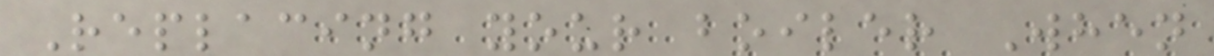Replacing your boiler When
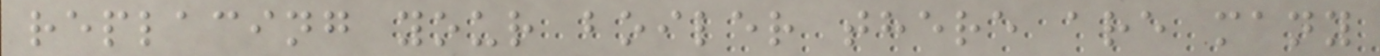replacing your boiler there are many
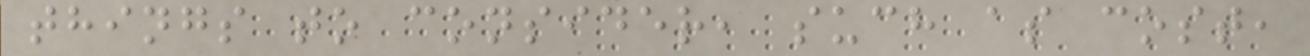things to consider, such as cost,
